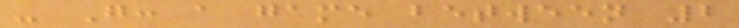- G: a game between 2
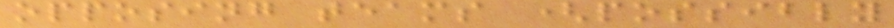opposing teams (possibly
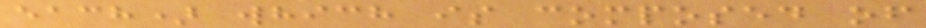each) which is composed of
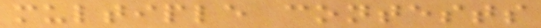multiple contests
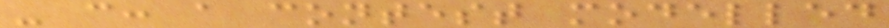- c: a contest modelled
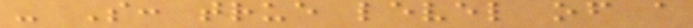- S: true level of a
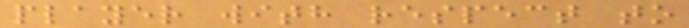player with respect to
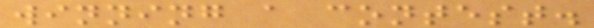winning a contest.
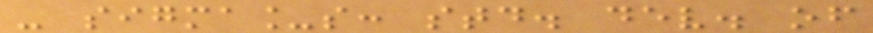- sigma_s: std. dev. of
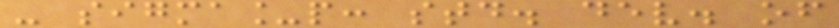- sigma_p: std. dev. of
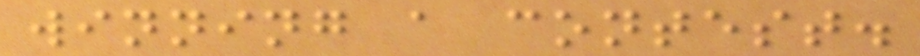winning a contest.
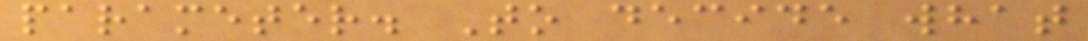parameter. To decide what
